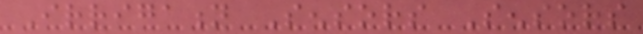Irrigation Sensors Sensors
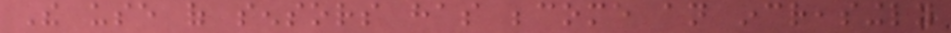The use of sensors has become an increasingly
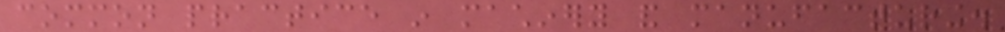common practice in machinery and manufacturing.
